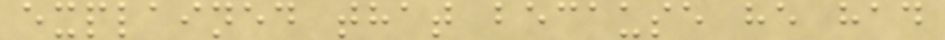explained that because he had
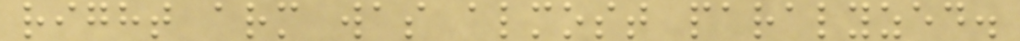right arm was almost paralyzed.
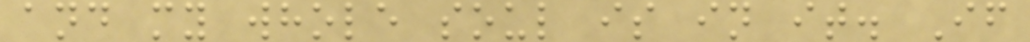and my whole soul is in it. If
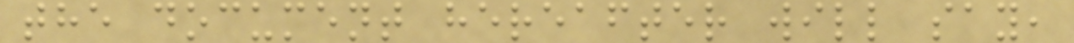the document hereafter will say,
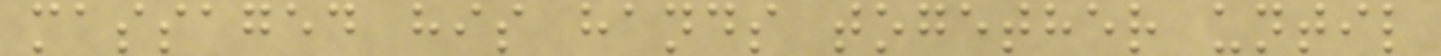massaged his hands together until
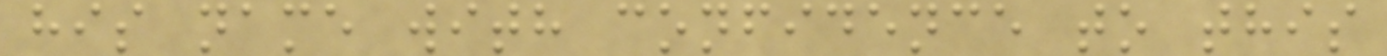his name with confidence to this
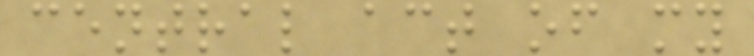central act of my
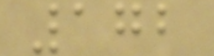172
